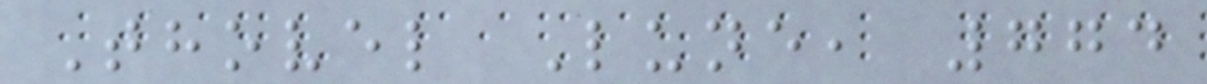Thovel Lune, 774
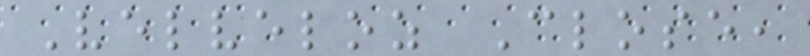Velveloz Close,
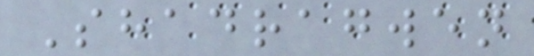Shadragwen
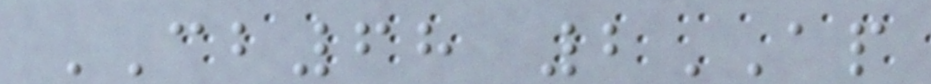CB68 2AP
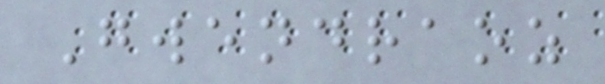Gwendraoz
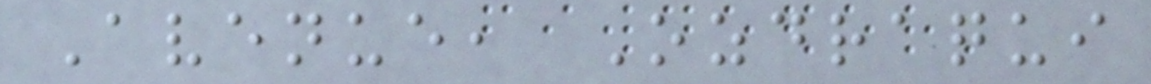Avenue, Ozdraqui
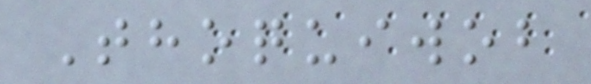Thoquiwob
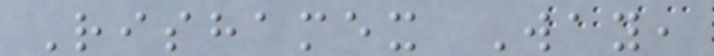Rishamex Way,
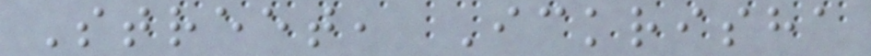Street, Ickrisha
